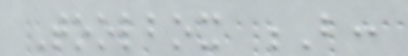Toolbox B:
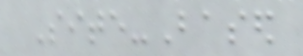Site-Based
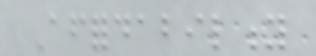Affordability
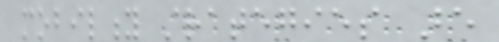mobility strategies are
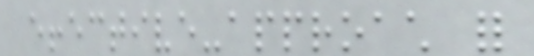effective-approach for
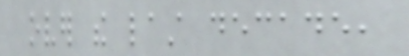over the last decade,
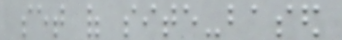set of site-based
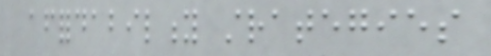affordability strategies
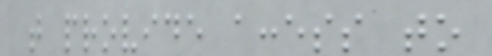that provide access to
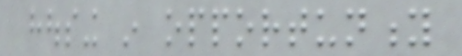housing in opportunity
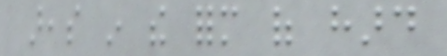areas in the form of hard
